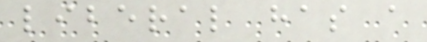liberal has a
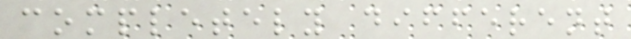completely different
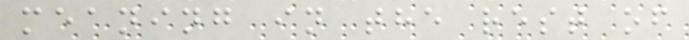meaning in the rest of
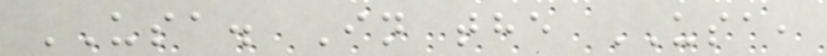USA. In the USA,
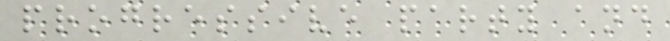progressive party and
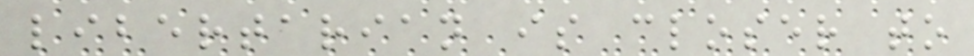libertarian is closer to
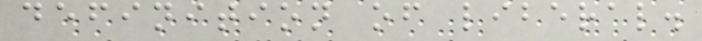definition of liberal.
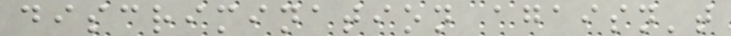discrimination agaisn't
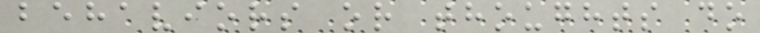behaviors or thoughts do
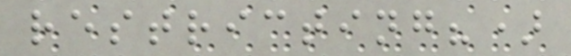restricting?)
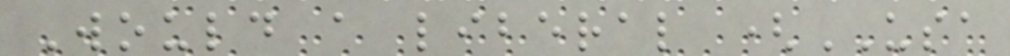Would a liberal (USA
